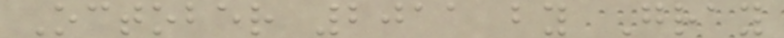October 2011 by Gray
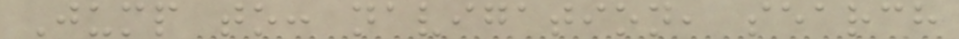Jump to: navigation, search
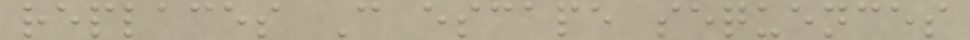replaces C escape sequences
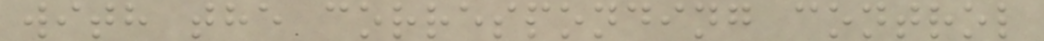with the corresponding control
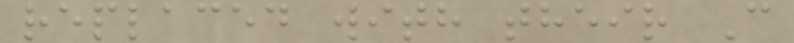replaced with their C
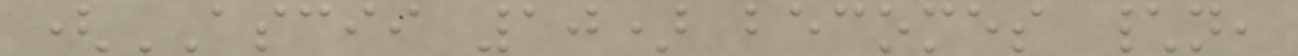(ASCII 10) becomes \n,
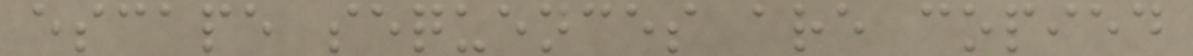escape sequences are copied
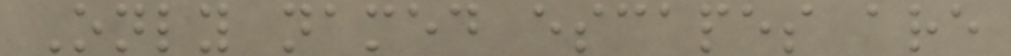Only named escapes are
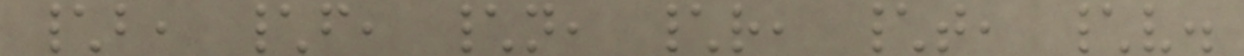\b, \f, \n, \r, \t, \v.
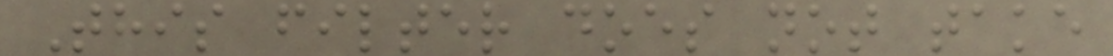This filter does not take
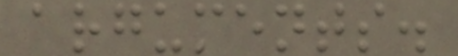arguments.
